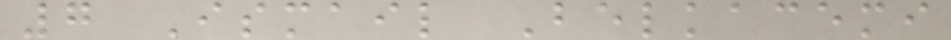7 Ismail Belkacemi
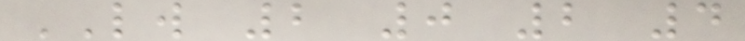LW 2 0 2 4
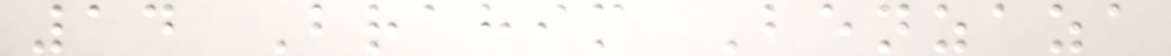14 Brahim Benzaza
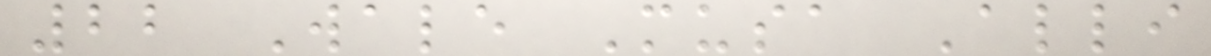22 Wale Musa Alli
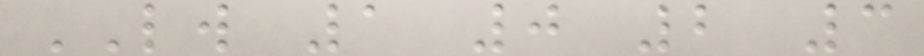LW 1 0 2 3
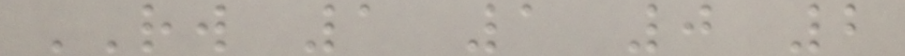RW 1 1 0 2
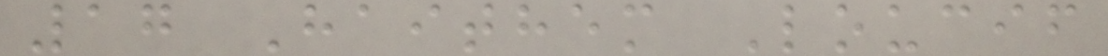17 Haithem Loucif
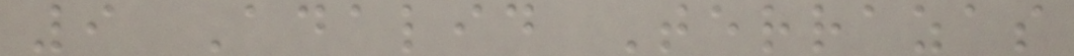9 Adalid Terrazas
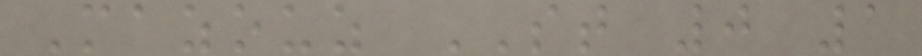Mazouz ST 0 1
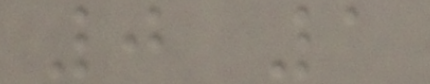0 1
